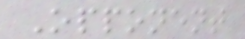Opponent
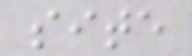site
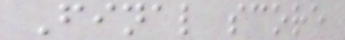Final score
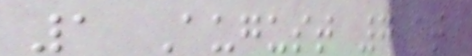1 August 7 at
